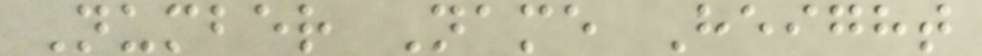Number Name Height
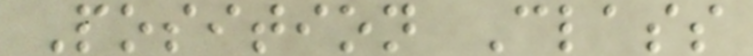Position Class
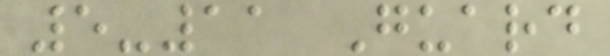5-11 Guard
